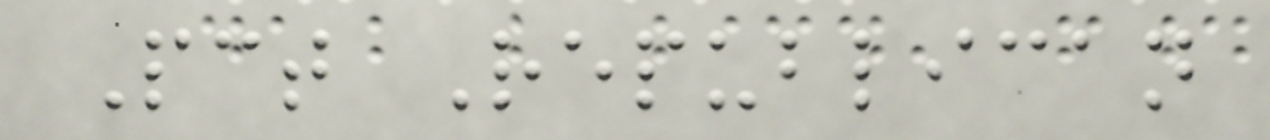Pct Republican
